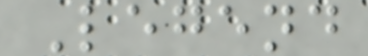Legend
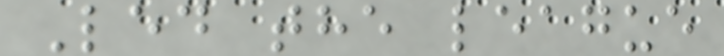Led the league
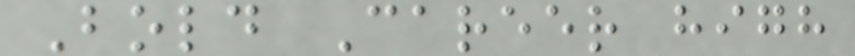Bold Career high
